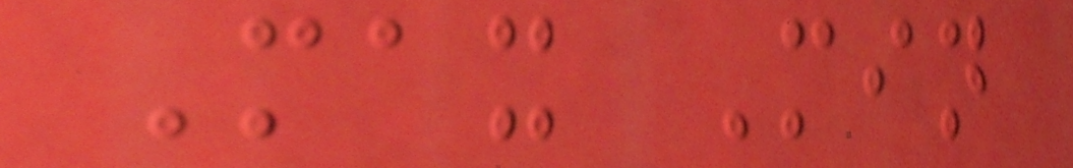Max Min
